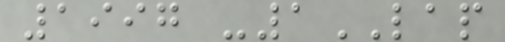1997 -1LAP
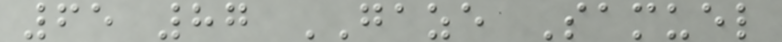65 87 GAZE Samuel
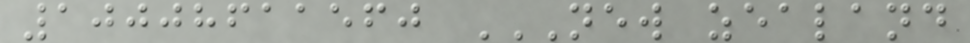10008611560 NEW ZEALAND
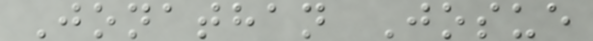Jonathan Josue
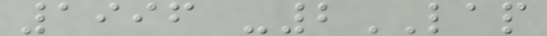1996 -2LAP
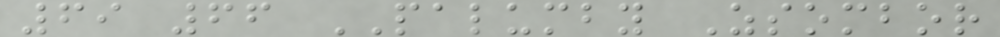69 66 PALUMBY Zsombor
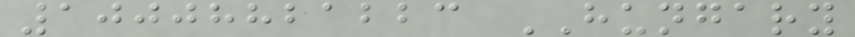10008821223 HUNGARY
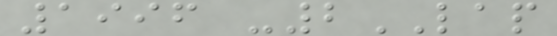1996 -2LAP
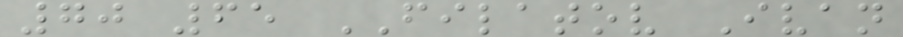70 65 FILATOV Ivan
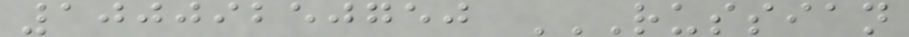10009250750 RUSSIAN
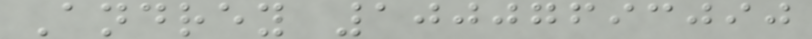Andrey 10007693090
